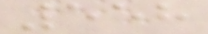558
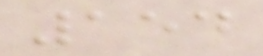154
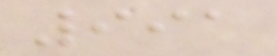991
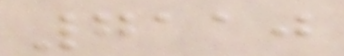7110
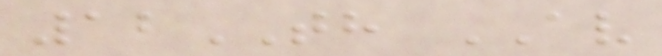12TH AV
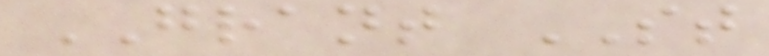GRANT ST
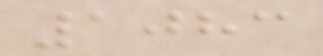1083
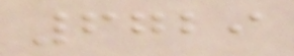6729
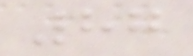87
